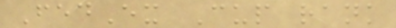FedEx Cup rank
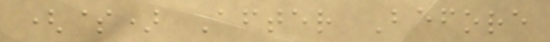($) After Before
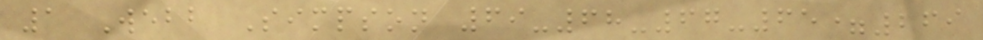1 Webb Simpson 69-68-67-65=269
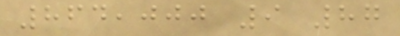864,000 9 87
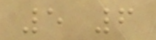5 6
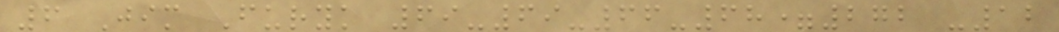6 Jim Furyk 69-69-66-68=272 -12
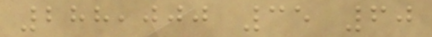288,000 35 60
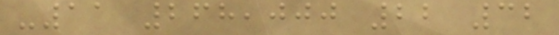-11 268,000 22 32
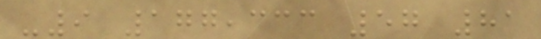-9 177,333 57 81
